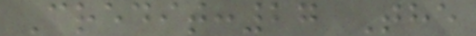Credit:27 The
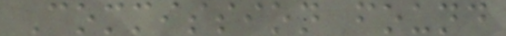Commission found
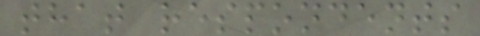that respondents
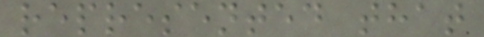represented that
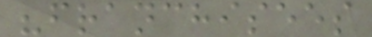"franchisees
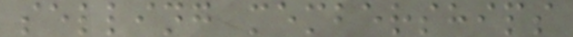selling memberships
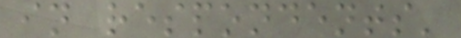in respondents'
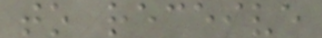to receive
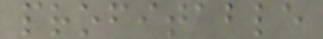profitable
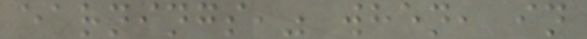earnings," when, in
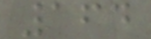164
